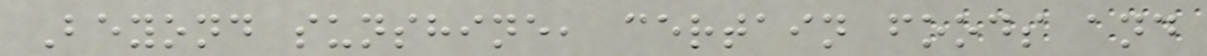Beyond sunshine, certain foods and
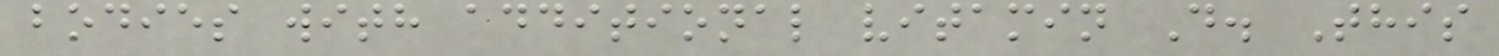bodies with additional vitamin D. This
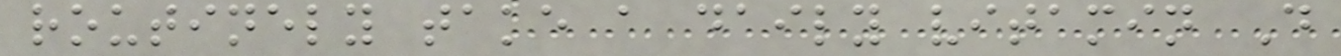routinely take a daily vitamin D
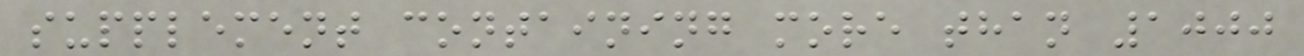supplement containing more than 1000
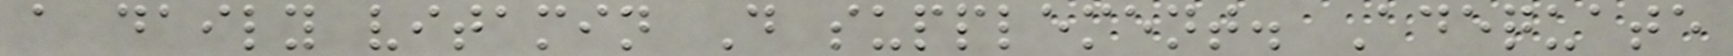a daily vitamin D supplement. Adequate
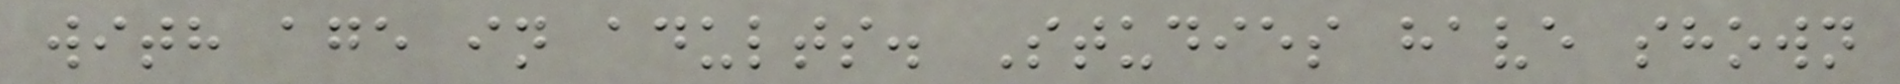with age in adults. Studies have shown
